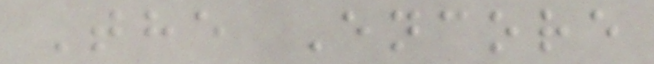The Encore
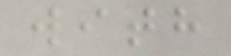with
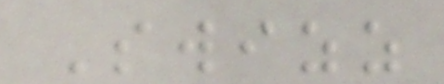Swizz
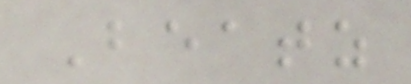Beatz
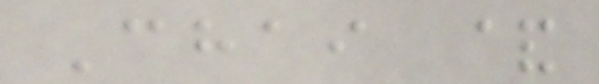Chai &
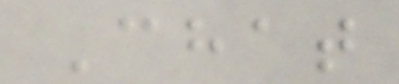Chat
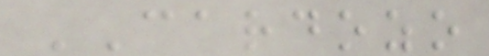CARDOZO
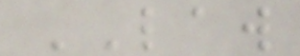LAW
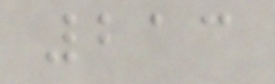213
